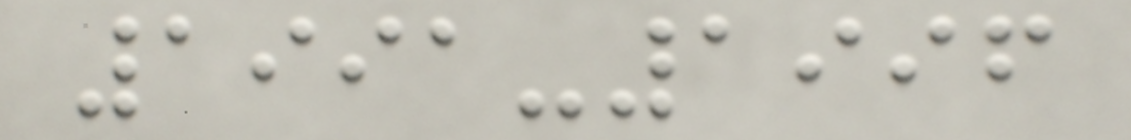1991-1996
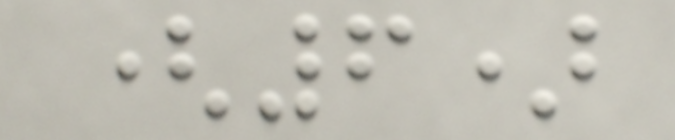(6)
